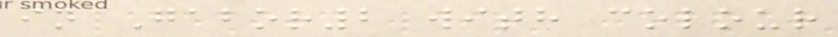in Gabor2 with colour
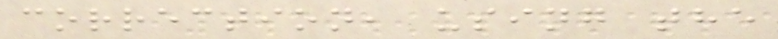correction, using the
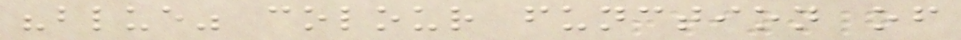"blue" colour function of
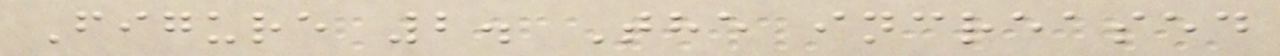Figure 2. The increased
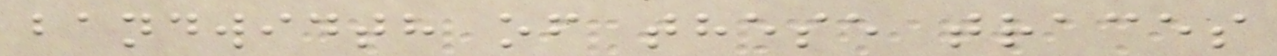bandwidth of these traces
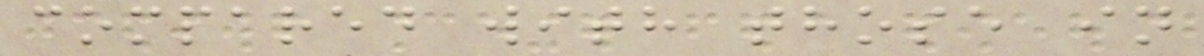compared with those in
